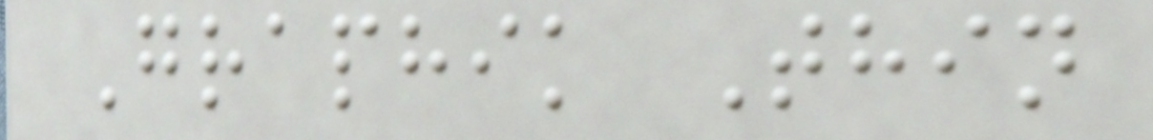Graphik Thin
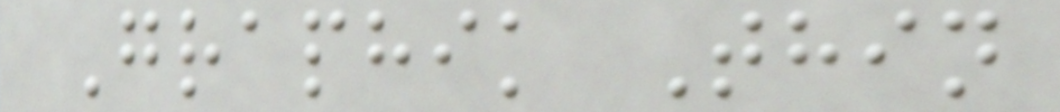Graphik Thin
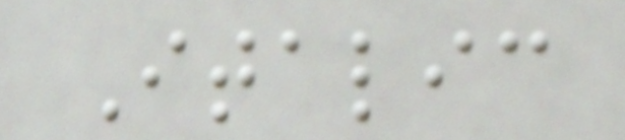Italic
